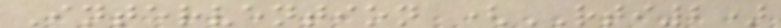Intervention (RTI2)
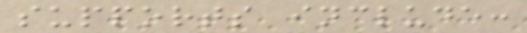supports include:
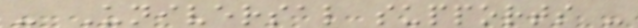- Universal supports -
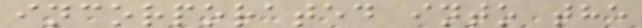incorporated into the
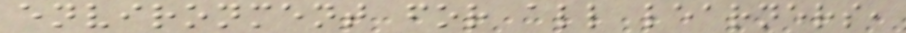environment for all learners,
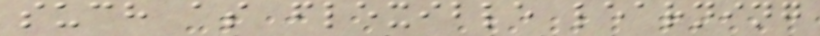such as flexible learning
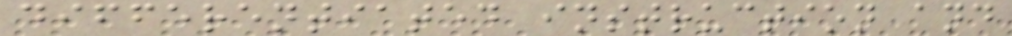differentiated instruction and
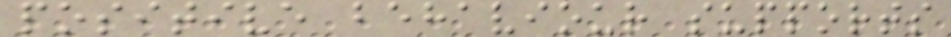positive behaviour supports
